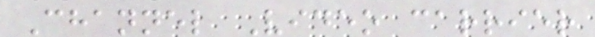Channel Video carrier
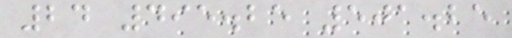24 495.25 501.25
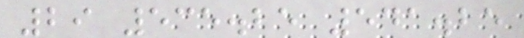29 535.25 541.25
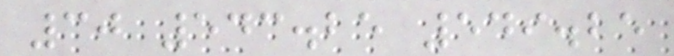30 543.25 549.25
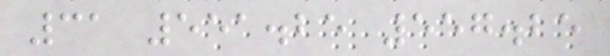31 551.25 557.25
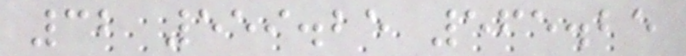32 559.25 565.25
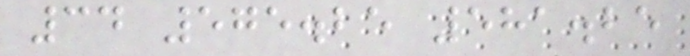34 575.25 581.25
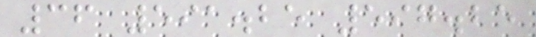36 591.25 597.25
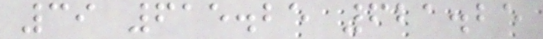39 615.25 621.25
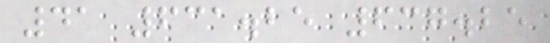41 631.25 637.25
